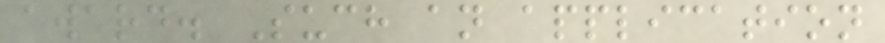award. Such an application
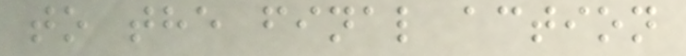to the final action
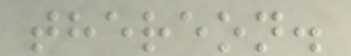thereon.
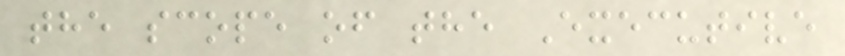the scope of the Executive
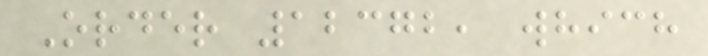Order 12372, which
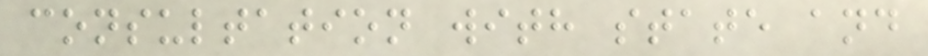consultation with state and
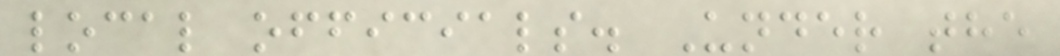local officials. Under the
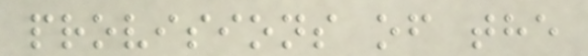provisions of the
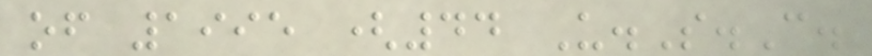of 1995 (44 U.S.C.
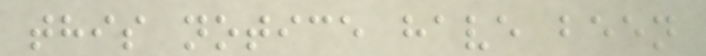this notice have been
